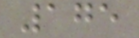175
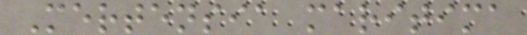Mertensia maritima
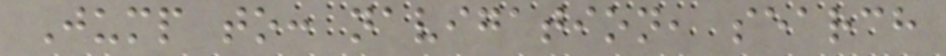Jump to: navigation, search
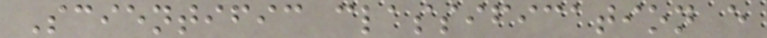Scientific classification e
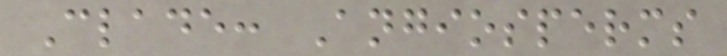Clade: Angiosperms
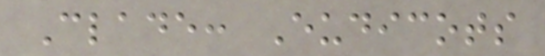Clade: Eudicots
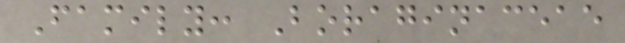Family: Boraginaceae
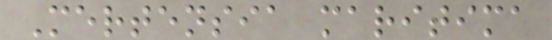Mertensia maritima
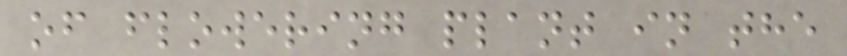of flowering plant in the
